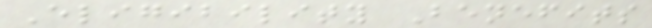Eligibility Benefits
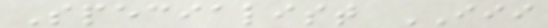Specialist III
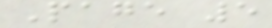Page 5
